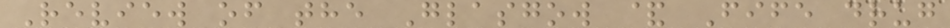Review of the Glasgow & Fife drug
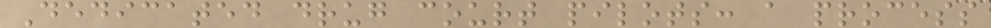Dedicated drug court pilots: a process
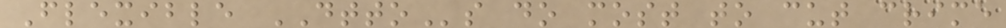Flexible DTTOs do most to cut crime
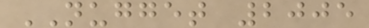NUGGET 2005
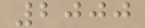2000
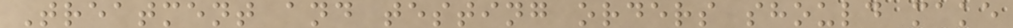Treatment and testing orders should make
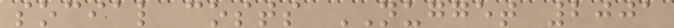social costs NUGGET 2001
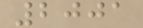2001
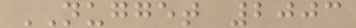NUGGET 2003
